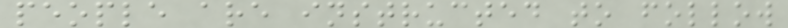people are instructed to follow
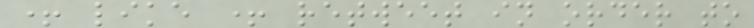+ like + retweet in order to
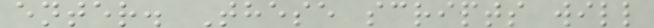enter. These scripts will
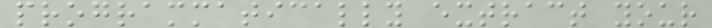programmatically extract your
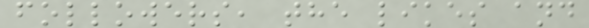followers, the likes and
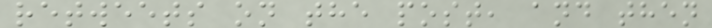retweets on the post, and then
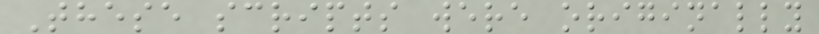These scripts were originally
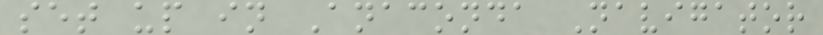set up in Anaconda Navigator
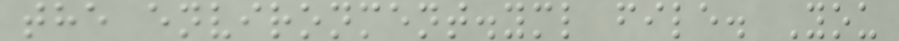the environment.yml file. You
